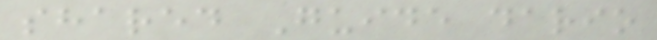shared Guide dario
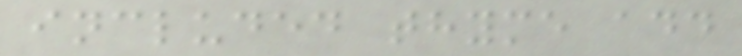included thyme add
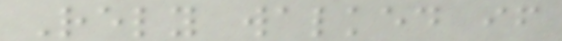Rely walked if
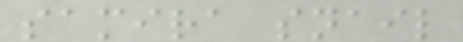samira snail
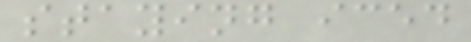staying iced
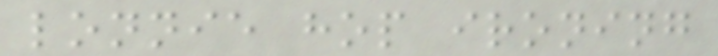lonnie hop ironing
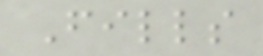Fills
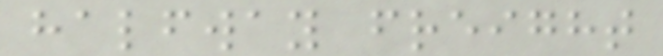halfway freight
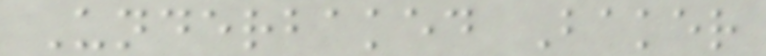Underbaked Baker
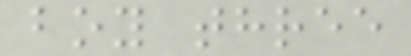boy three
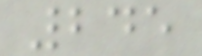245
